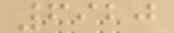6920
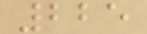225
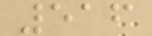516
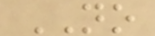NO
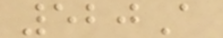520A
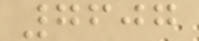7607
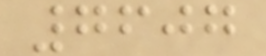7607
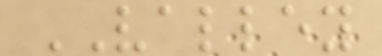VALLEY
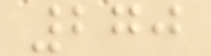270
